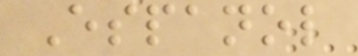Espanol
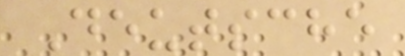Deutsche
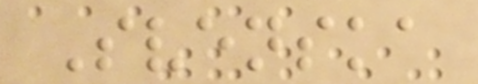Svenska
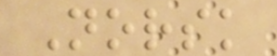Norsk
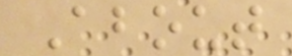About
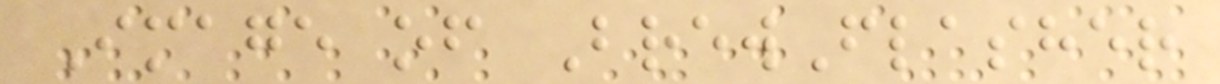Image of BrewFlasher
